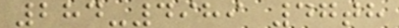284-4989 47th
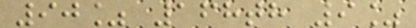90% 168th 9%
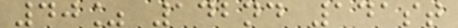40% 142nd 141st
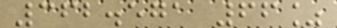362.571 66%
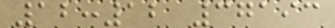12:12 37193
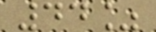44%
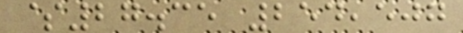$27.35 254,507
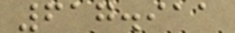617.911
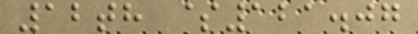12th $121.07
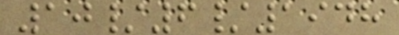10/6/1948
